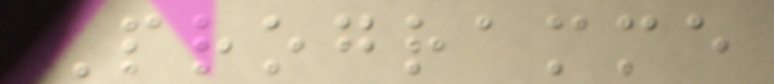Programme
